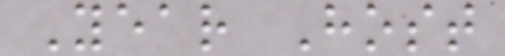Year Host
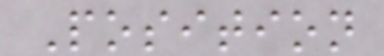Position
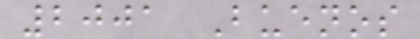2001 Buenos
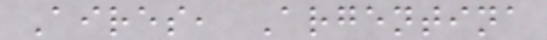Aires, Argentina
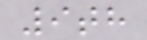9th
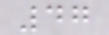47
